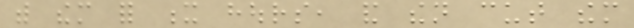with them for x hours, and then cut them
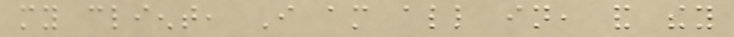my client, I am all in, and they
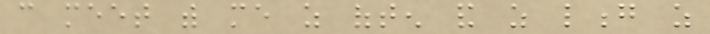can meet with me as often and as long as
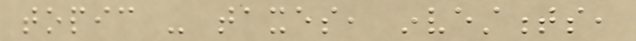topic - taxes, investments,
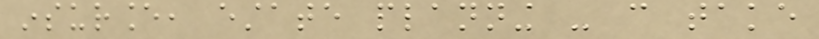insurance, estate planning - can take
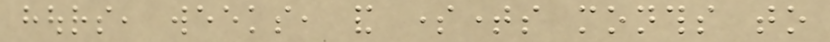hours, weeks, and sometimes months to
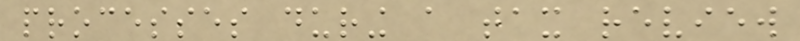processes during a tax review
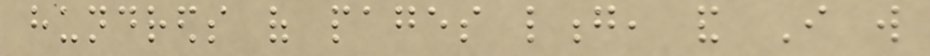hundreds of pages long, and I will
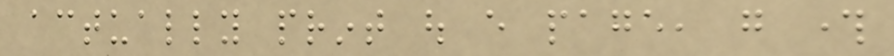actually print out every page, go through
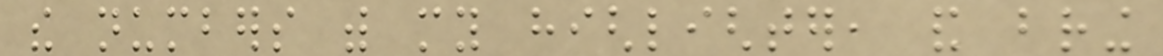the numbers with my highlighter, and bring
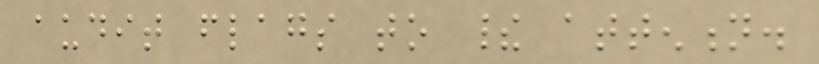audit flags to their attention.
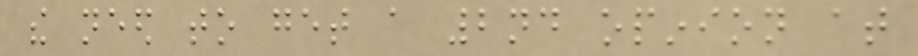the need to get a 2nd opinion at
